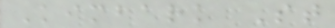Kimbark St
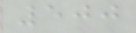500
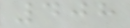408
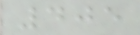405
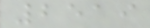2519
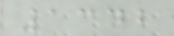1342
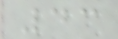43
